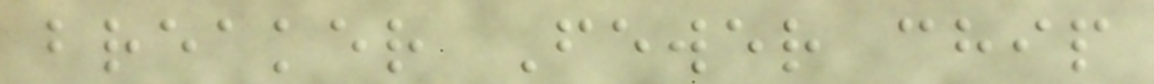breaker Fewer chip
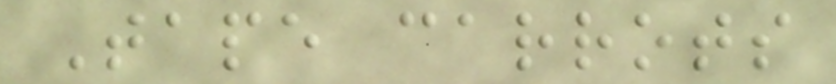Tape carrots
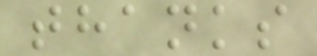thanks
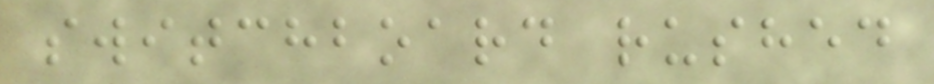switchboard rushed
